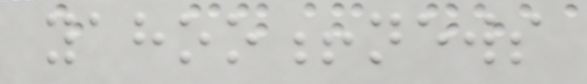yahoo!news
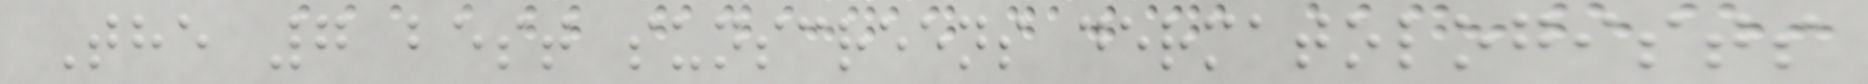The 7 best sunscreens dermatologists
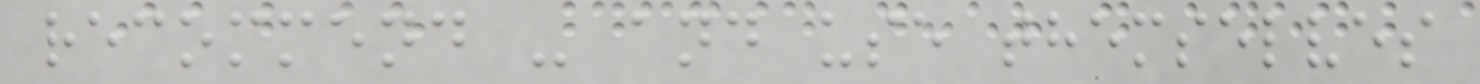recommend - and use themselves
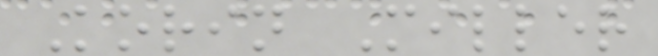Korin Miller
